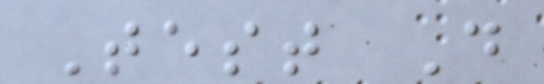Test D
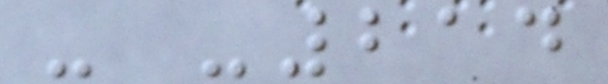- -214
